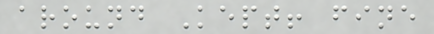around Kept! fine
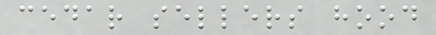cedar sellers hood
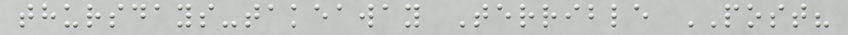thursdays-takeaway Terrible POST?
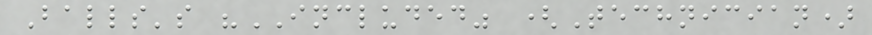Balls's "INCLUDED" (Technician)
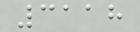3118
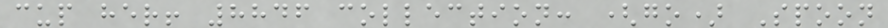cup her! 8846 collection: (go) Spoon
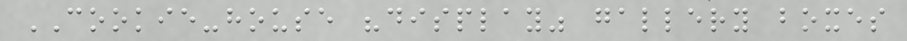COOKIE-house "display" gallery boxes
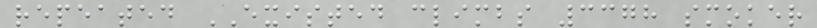repeated EXISTED climbs 3378 smoker
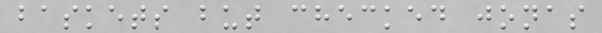baskets but checked jonas
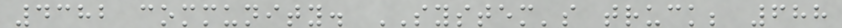4382 community. SYSTEM's truck; 688
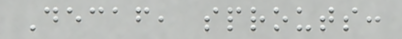Decaf, sprouts:
